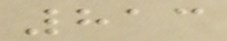813
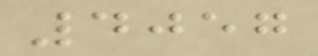4057
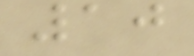10
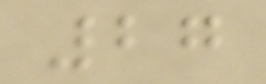27
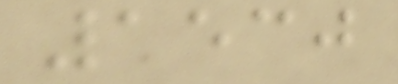1530
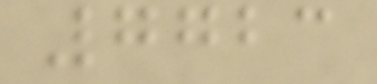7723
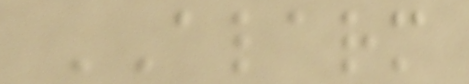ALARM
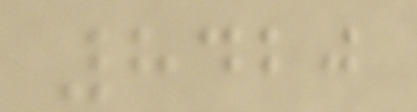8420
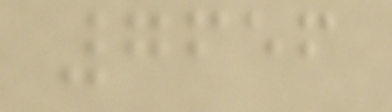7656
